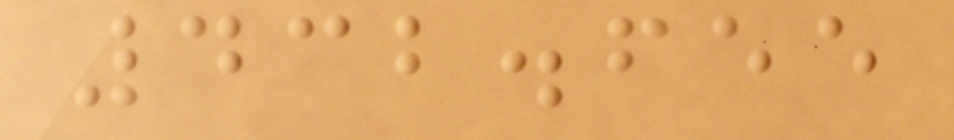432.655
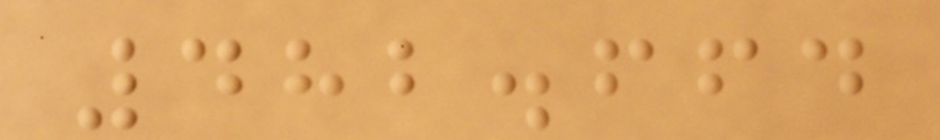482.664
